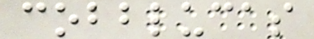cobblucas
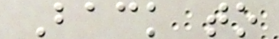Back to
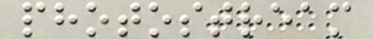photostream
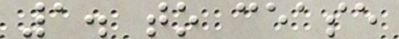1. to cease
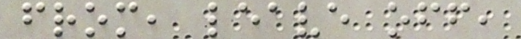from, leave off,
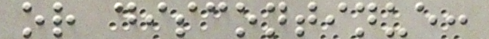or discontinue:
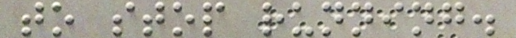to stop running.
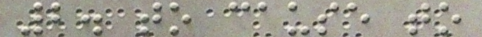2. to cause to
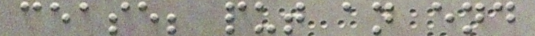cease; put an end
